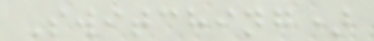Switching)
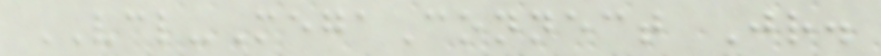VCL-MegaConnect Jr.
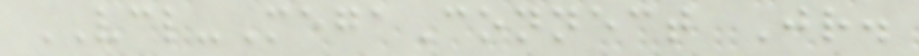VCL-MegaConnect Jr.
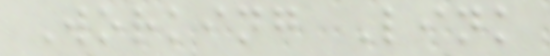Working Link
